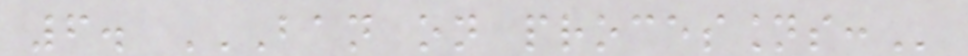6. BAN ON PROCESSIONS:
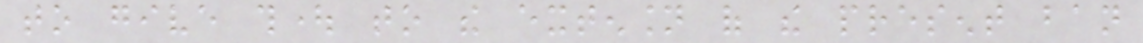to give thought to the extension of the present ban
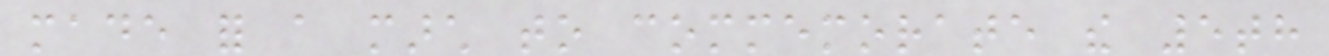made for a march to commemorate the 5th
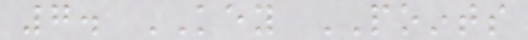7. KEY POINTS
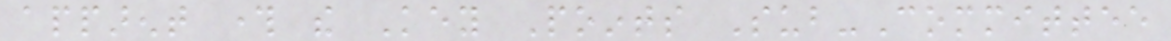apparent through the Key Points Sub-Committee
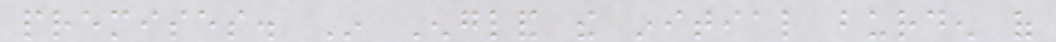premises. In England the initial burden of
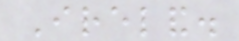Ireland.
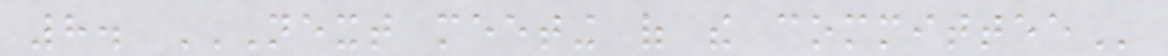8. NEXT MEETING OF THE COMMITTEE
